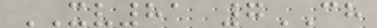XV81 7CH
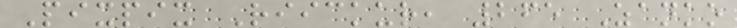Pixpix Riickur, 265 Zanko
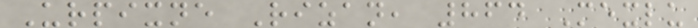Urpixne Rizan, 864 Mexlu
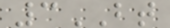3BT
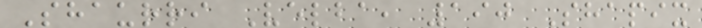Shaurri Velba, 190 Shapix
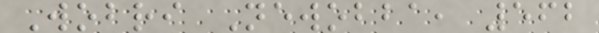Wobri Newobba, 562
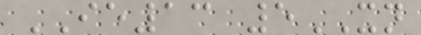IE13 5XN
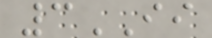3II
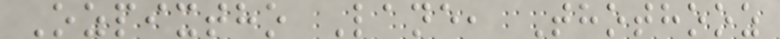Ozpixtho Lane, Thothooz
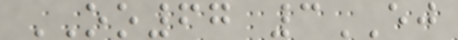OO67 3EJ
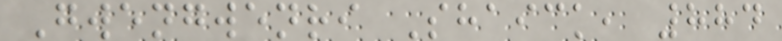Gwengwenri Shaick, 884
